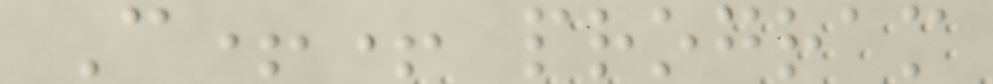C++ program
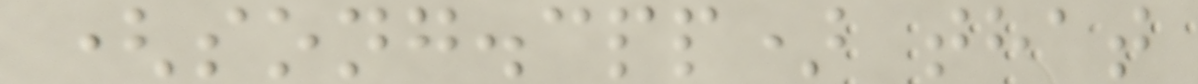(song.cpp) that
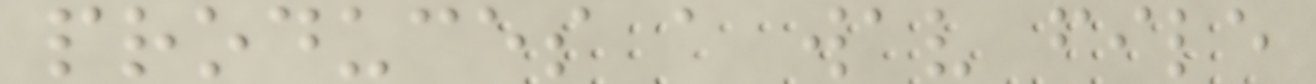produces a wav file
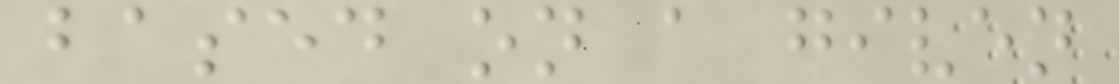based on a given
